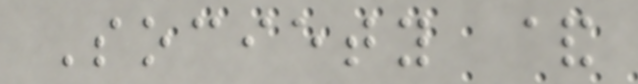Society &
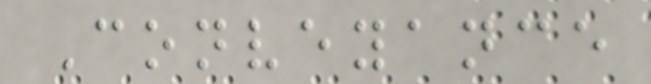Conveyance
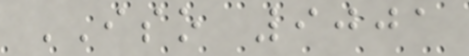ISO 9001
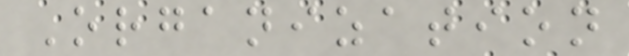Organization
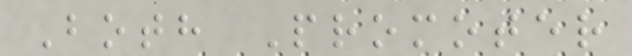Both Promoter
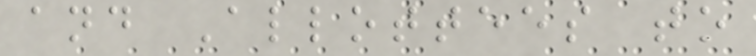and Allottees to
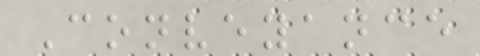Conveyance
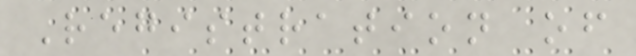Registration of
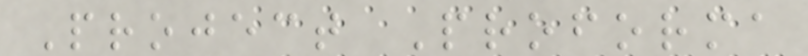Project Proforma
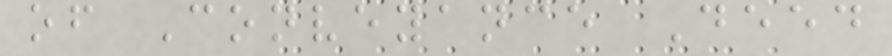of Conveyance Deed
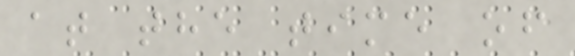at the time of
